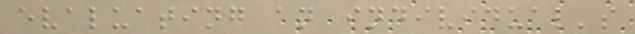evaluating an individual's
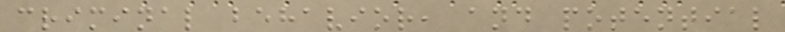criminal behavior, and potential
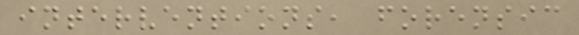interventions, forensic
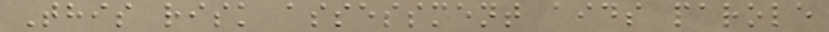This risk assessment aids parole
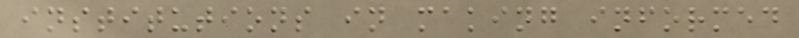institutions in making informed
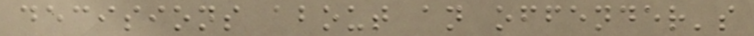decisions about an offender's
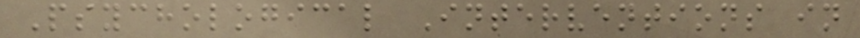Psychological Interventions in
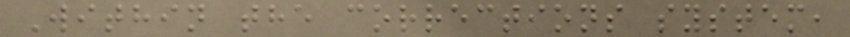Within the corrections system,
